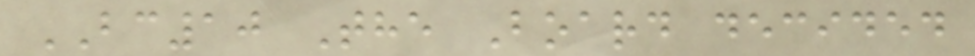BC10 The Board decided
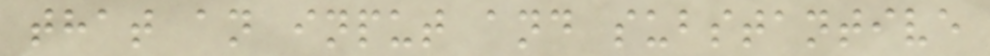that an input and substantive
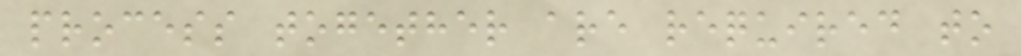process together are required to
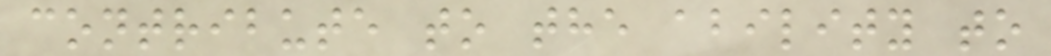contribute to the ability to
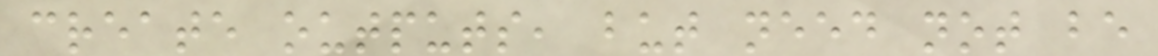create outputs, but need not be
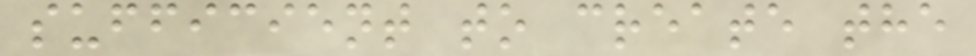sufficient to create the
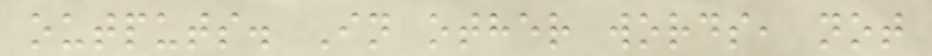outputs. In other words, not
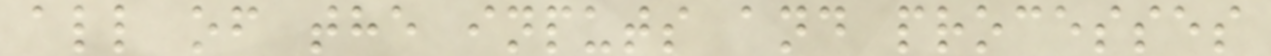all of the inputs and processes
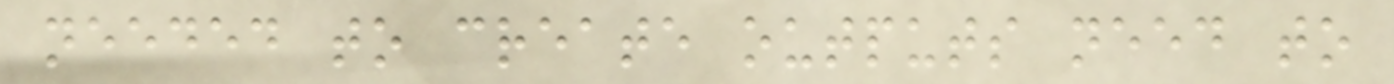needed to create outputs need to
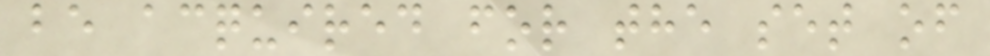be acquired for the set of
